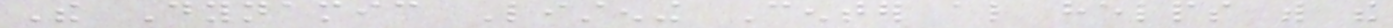The Dynamic Listening Center also helps with the
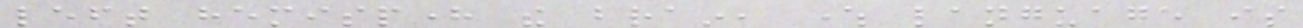left hemisphere the brain, where language is
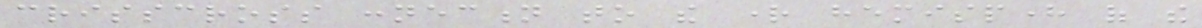crisscross connection to the right hemisphere of the
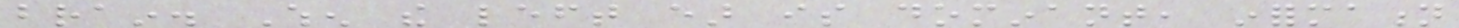brain. When the left ear is dominant, information
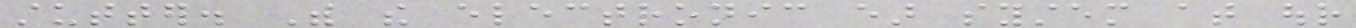stutter. With the electronic ear system at our
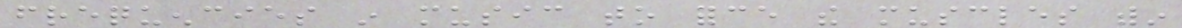frequencies in music to force the muscles within
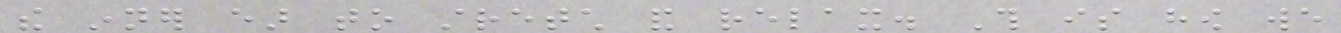the inner ear to stretch and relax. This is how we
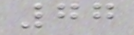77
